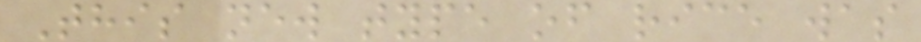This new type of rice was
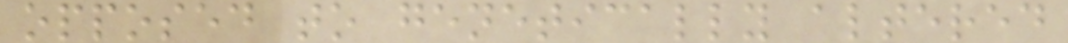opposed to genetically altered
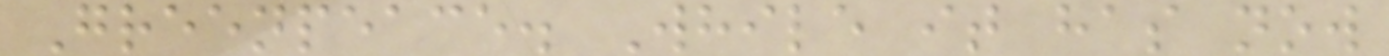Greenpeace. While it has now
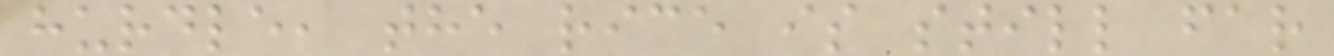hurdle, the rice is still far
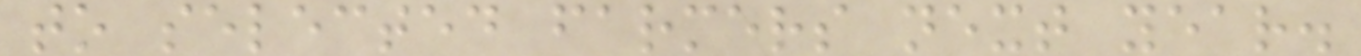to selected farmers next year.
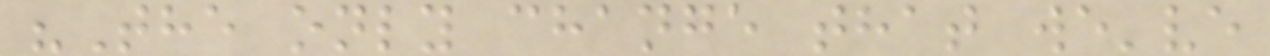"The only change that we've
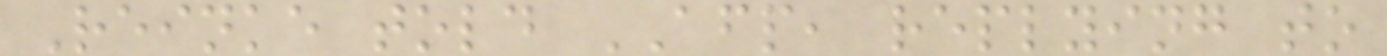Reinke told AFP, replying to
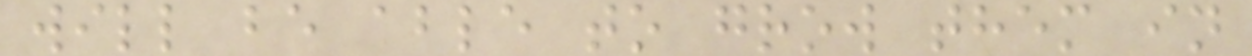will be able to grow them in
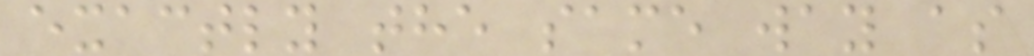exactly the same way as
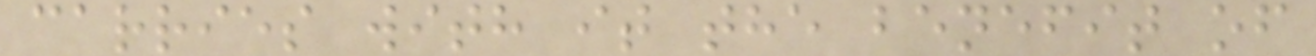carries with it the benefit of
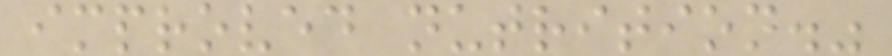improved nutrition."
